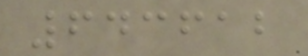643612
